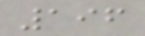196
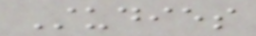Studies
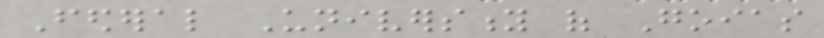Federal University of Goias
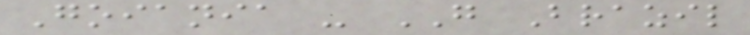Goiania - GO Brazil
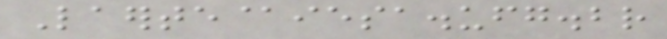Laerte@iesa.ufg.br
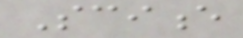Science
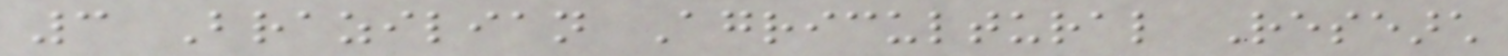3 Brazilian Agricultural Research
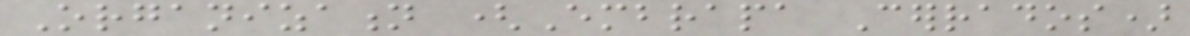Organization (Embrapa Cerrados)
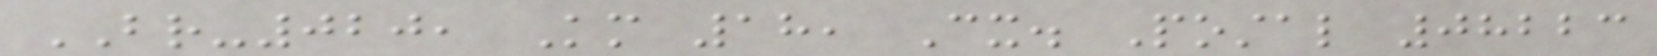BR-020, Km 18, Cx. Postal 08223
